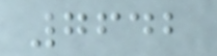7642
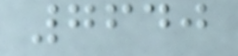7640
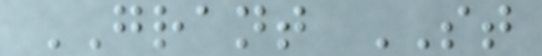GRANT ST
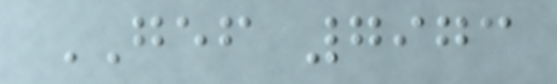GEF 7973
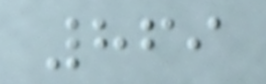869
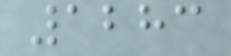1283
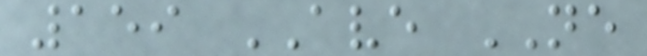159 AVE NE
